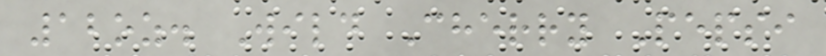12oz. Wild Cherry Pepsi
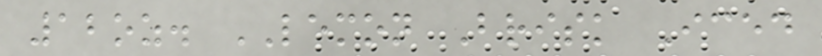12oz. LEMON Brisk Iced
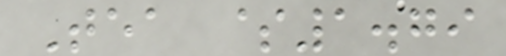Tea $1.79
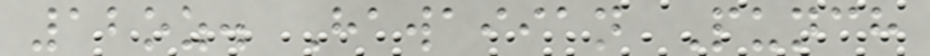12oz. Hawaiian Punch
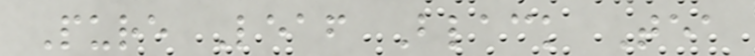Pure Leaf Black Tea
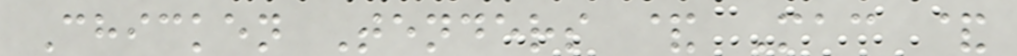Chicken Tenders & Mac &
